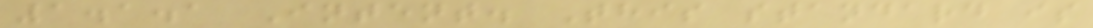1.1.1 Intent. This standard is
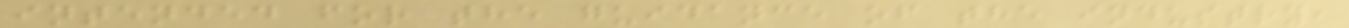intended for the guidance of the industry,
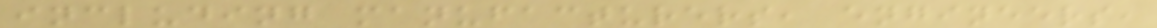including manufacturers, engineers,
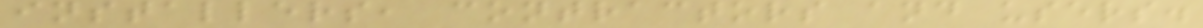installers, contractors and users.
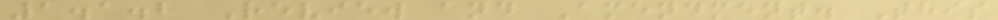1.1.2 Review and Amendment. This
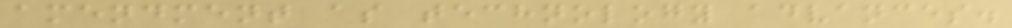amendment as technology advances.
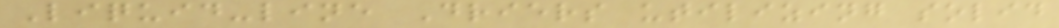Liquid-line Driers utilizing solid
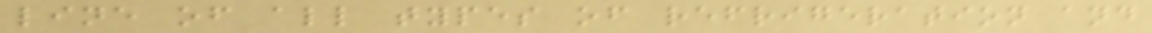line of all types of refrigeration and
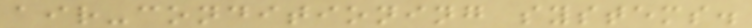air-conditioning systems.
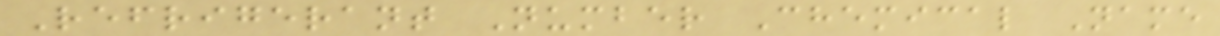Refrigerant Number Chemical Name
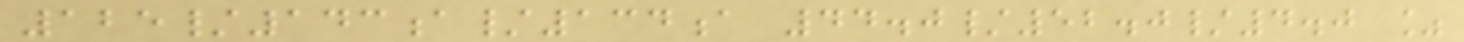125/143a/134a 44.0/52.0/4.0 %
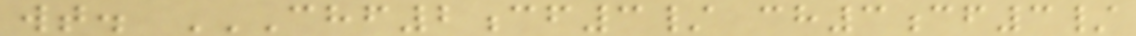wt. CHF2CF3/ CH3CF3/
